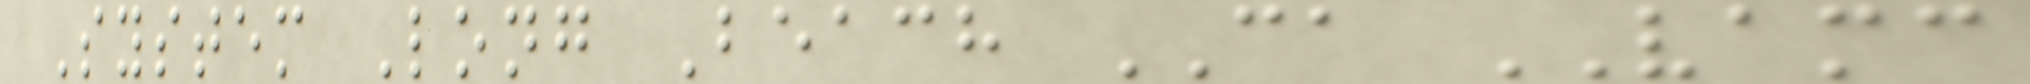System Long Beach CA VAMC
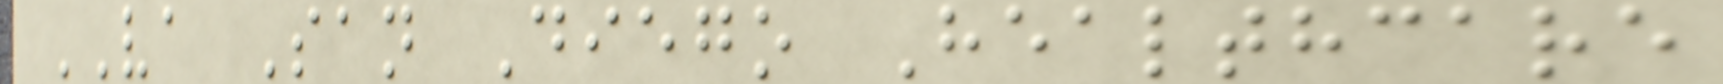VA San Diego Healthcare
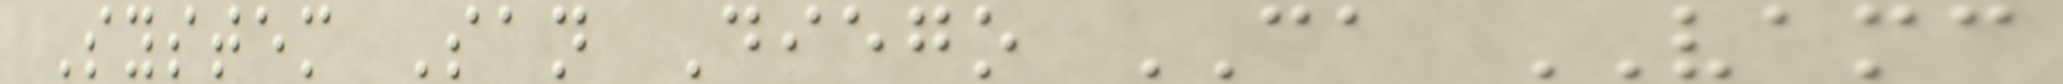System San Diego CA VAMC
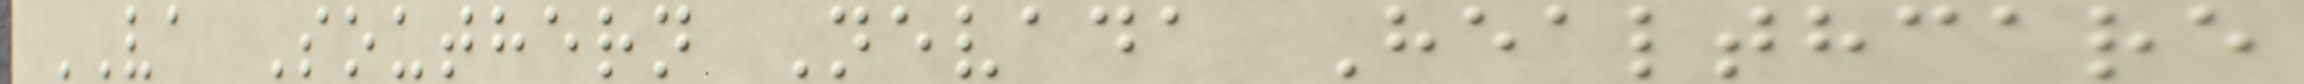VA Southern Nevada Healthcare
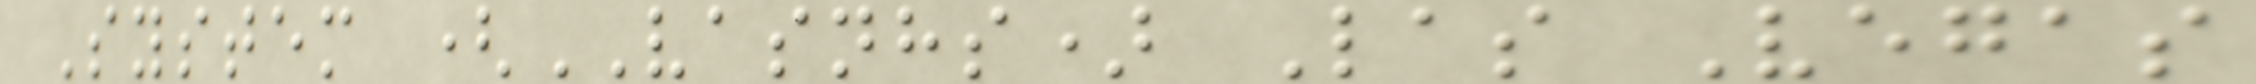System (VASNHS) Las Vegas
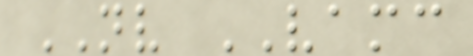NV VAMC
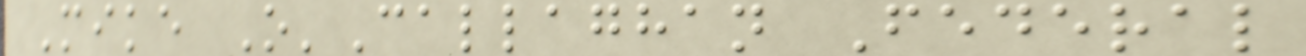Mike O'Callaghan Federal
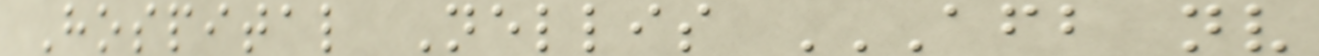Hospital Nellis AFB NV
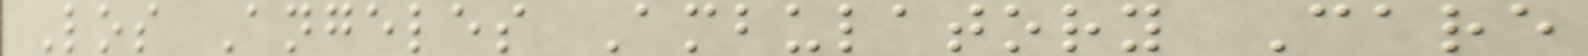Los Angeles Ambulatory Care
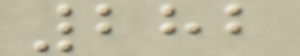282
